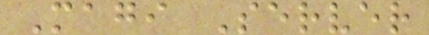Magi Server
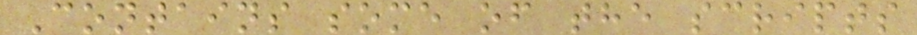Contains some of the scripts
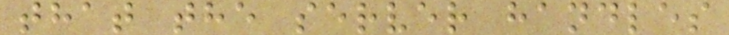that the server handles
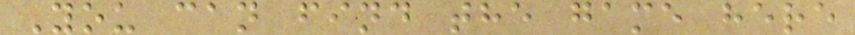You can find the game here
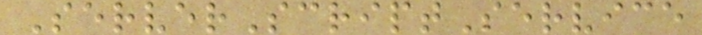ServerScriptService
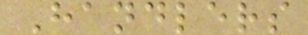Handlers
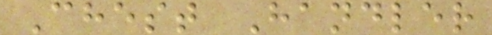Chest Handler
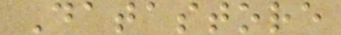Datastore
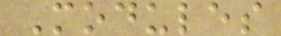Modules
